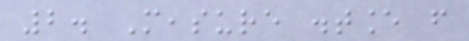2. Measure distance from
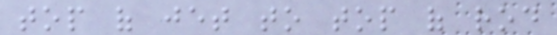top of jet to top of rod
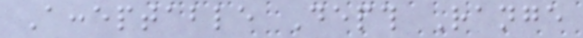Acceptable Depth Range
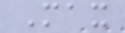Max
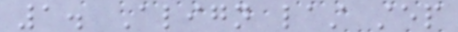1. Align last step
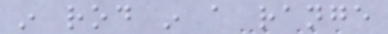in rod in a range
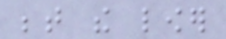between the lower
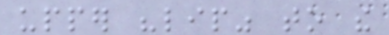upper "lip" to the
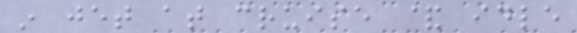in jet at cruise & idle
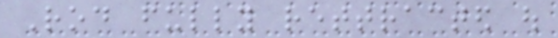Rod fully rettracted out
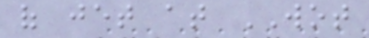of jet at WOT
